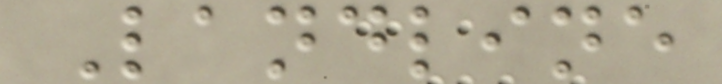Landline
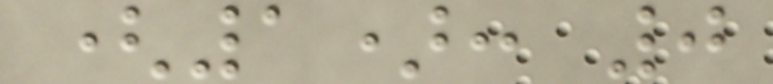(1): 0
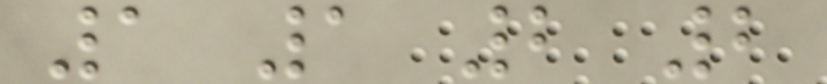1 1 2 2
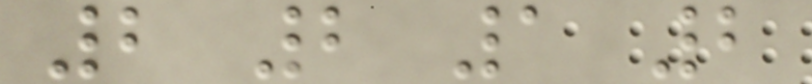2 2 1 2
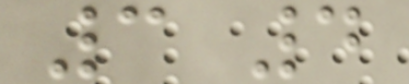3 4
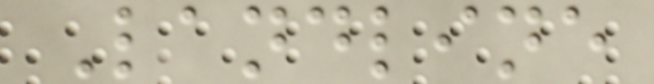Landline
